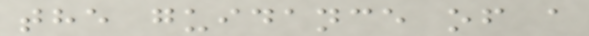the guidance of a
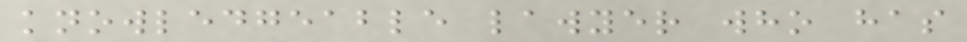knowledgeable lawyer who has
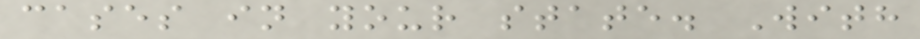cases in your state. With
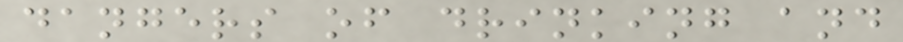dangers of drinking and
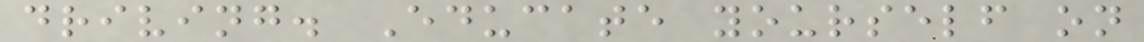driving. Educate yourself on
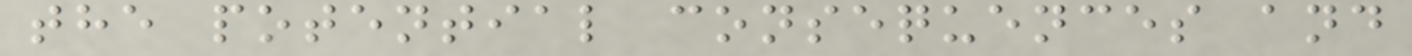the potential consequences and
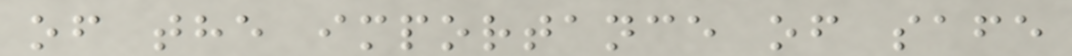of the importance of safe
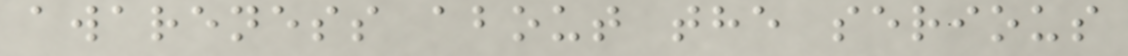awareness about the serious
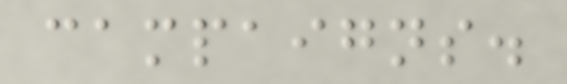campaigns.
